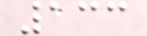133
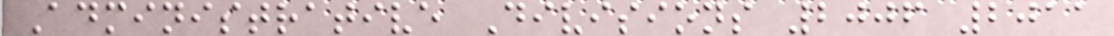Administrative Divisions 2006 2011
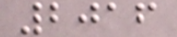2016
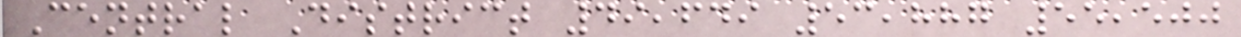Central District 49,649 53,887 55,500
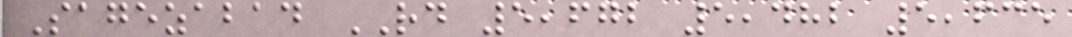Sagezabad RD 5,672 5,482 5,635
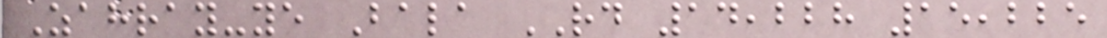Zahray-ye Bala RD 14,228 15,225
